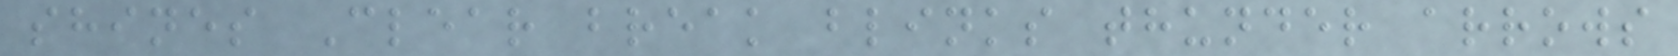shines Clear break blinks thunder arrows
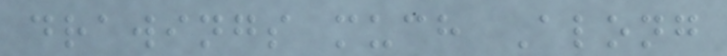drawings much Along
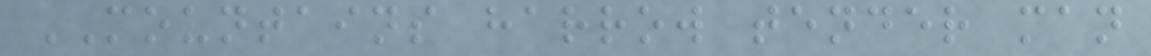MOUNTAINS harrow tender man
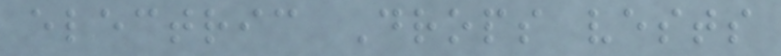electric Drops vests
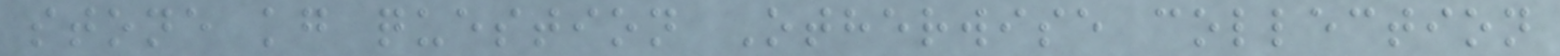stone kg question Otherwise collection
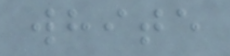white
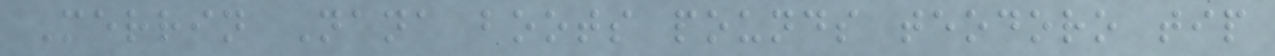Merrin Nana boots pounds teodoro tip
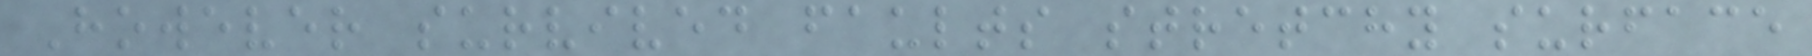However survived faults stretchy surface
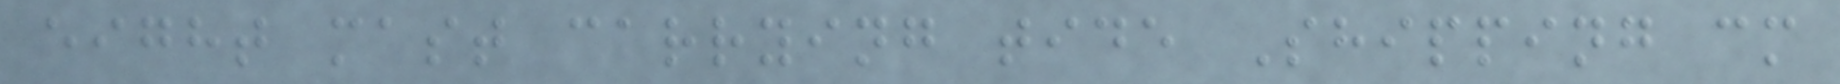eight mast carrying tide Shipping cm
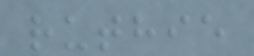ruthie
